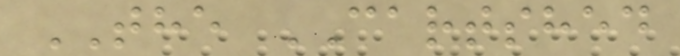THE CARTSHED
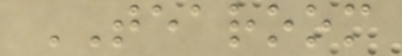TEAROOM
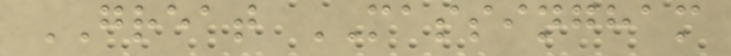GREAT MASSINGHAM
